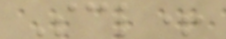Scl+
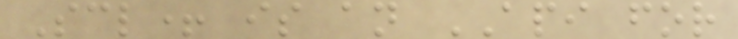Scl+ is an API for
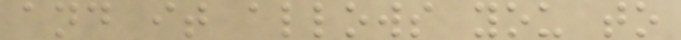and it allows you to
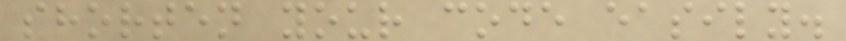shorten your code easily.
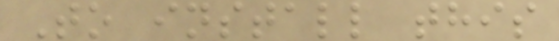To install this
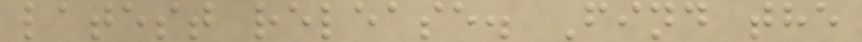latest release. Find the
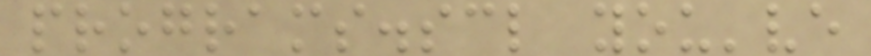programs.scl you've
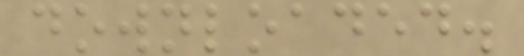downloaded.
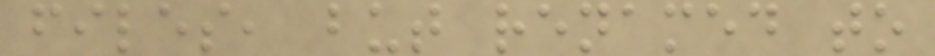files, but renamed to
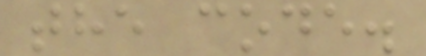the code.
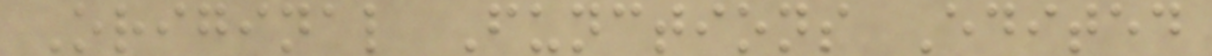Original Functions Edited
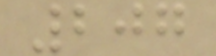207
